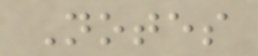Notes
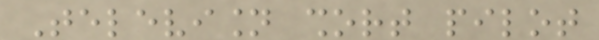Television short pilot
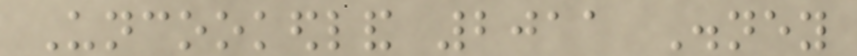Uncookedland 2011 Disney
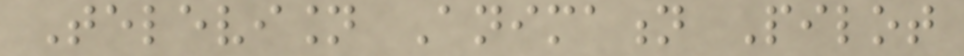Television Animation Pilot
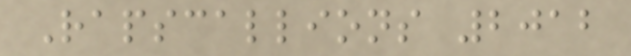Rapscallions 2012
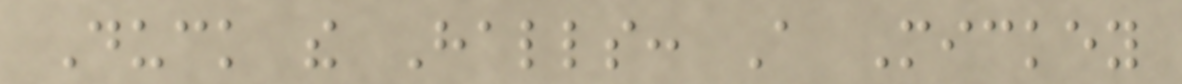Duck the Halls: A Mickey
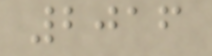2016
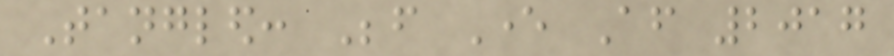Tangled: Before Ever After 2017
